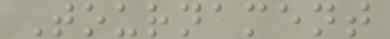Tournament
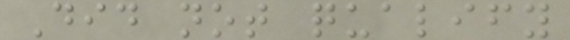Did not qualify
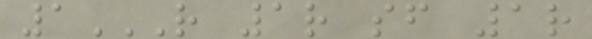1R 1R SF 1R
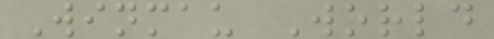Winmau World
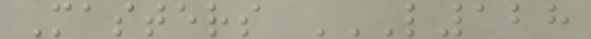Masters L128
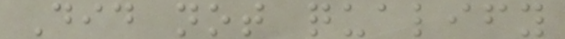Did not qualify
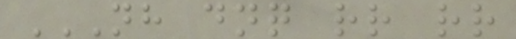NH DNQ RR RR
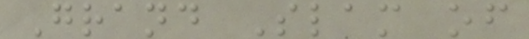Grand Slam of
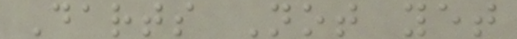Darts Not yet
